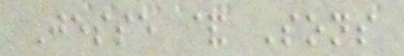Jesse & Sons
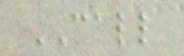CALL
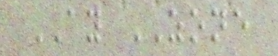AY ZONE
